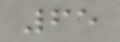65
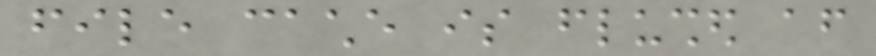file cache is flushed after
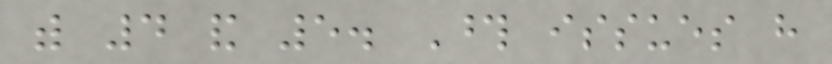with 4 and 5. Those issues have
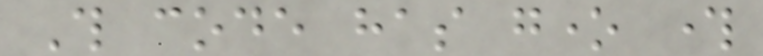This code has gone through
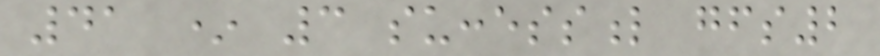41 * 3 successful gfs2
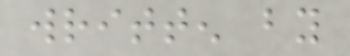written by
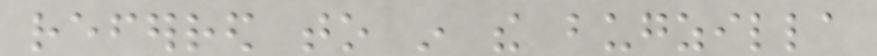referred to in the bugzilla
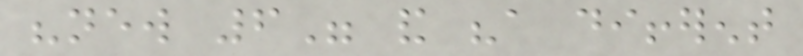"new 6" and "a different
